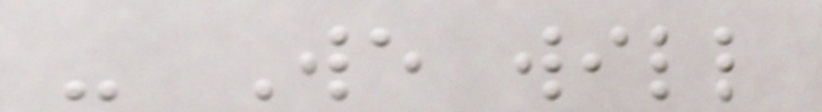- We will
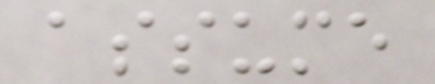assume
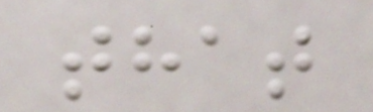that
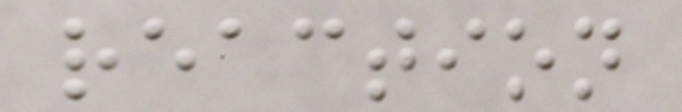reaction
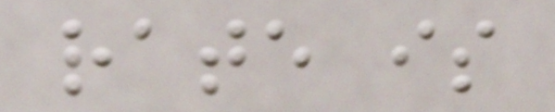rate is
